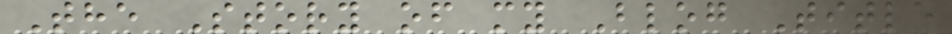The Story of my Blog Title
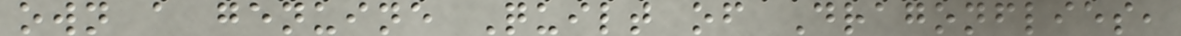own a genuine Quilt of Dragonflies,
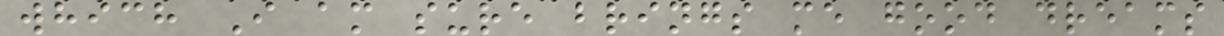which I am sure brings me good dreams
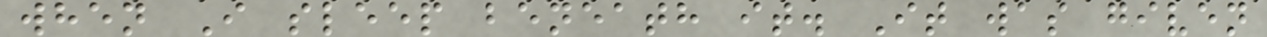when I sleep beneath it. It was given
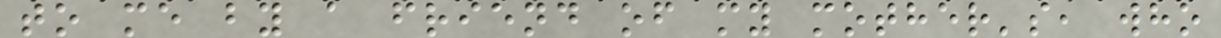to me by a friend of my mother's, who
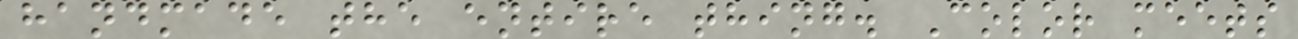handmade the entire thing. Color meets
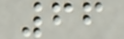66
